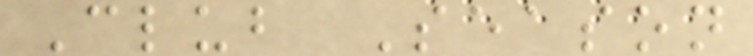Club Season
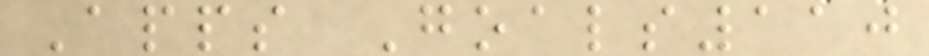Apps Goals110
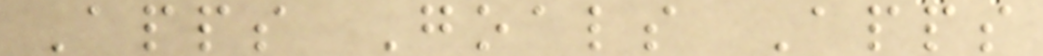Apps Goals Apps
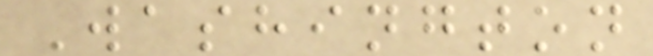Washington
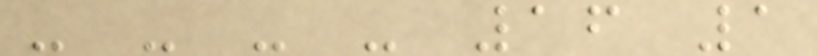- - - - 16 1
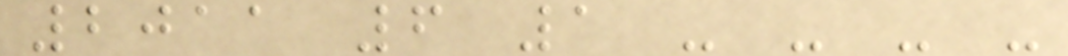2011 6 1 - - - -
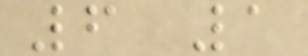6 1
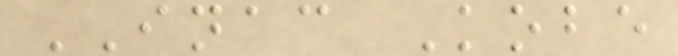INAC Kobe
